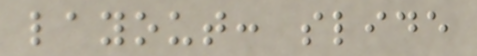layout: slide
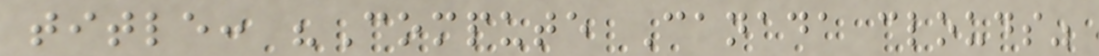title: "Compute Canada clouds"
